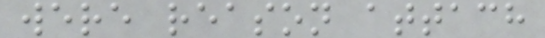were reason attach
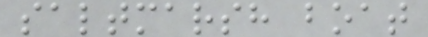saltmarsh boat
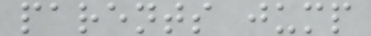parents jump
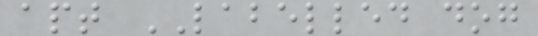apt LABELLED dog
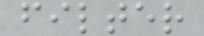filter
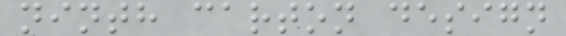ninth carton design
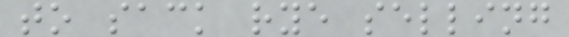to sack rye selling
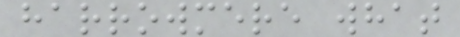harrowmere what
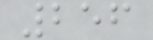256
